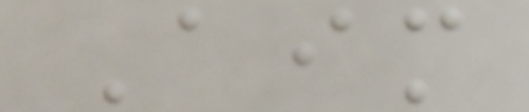Aim
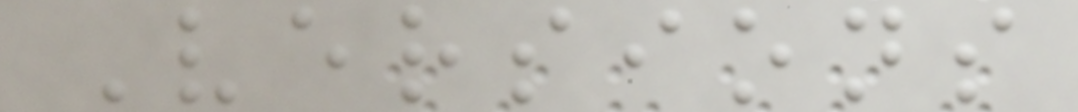Versions
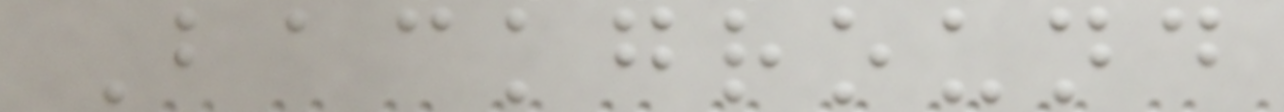Background
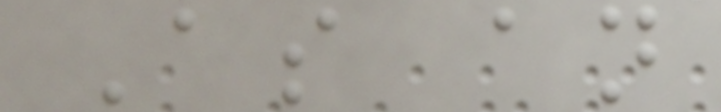As an
